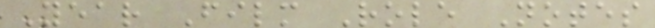Year Film Role Notes
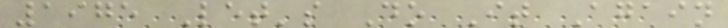1975 Let's Do It Again
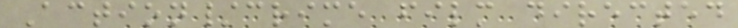Action/crime film directed
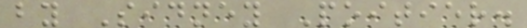by Sidney Poitier.
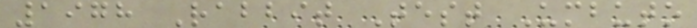1978 Rabbit Test Umbuto
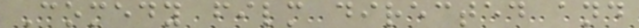Comedy film directed and
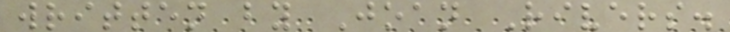written by Joan Rivers.
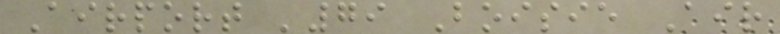Airport '79 Boisie Air
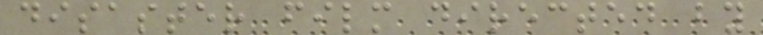disaster film directed by
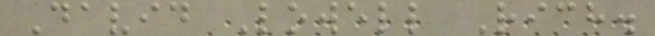David Lowell Rich.
